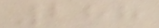288
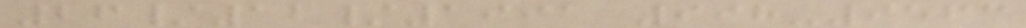26/12/1991 998-9563
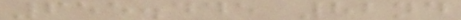655.445 82nd
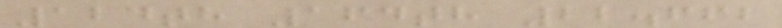124th 164th 22.662
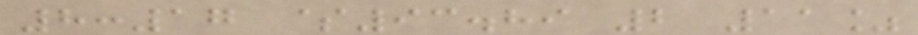8:17 $93.89 2 11%
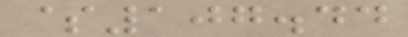$107.44
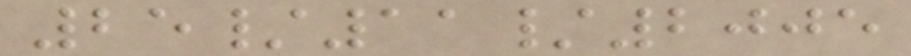25/11/2005
